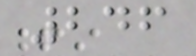246
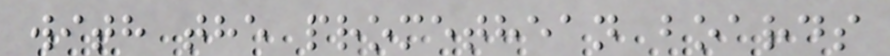with the promethean boards
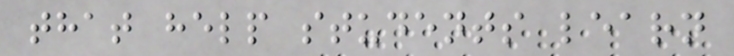that help students learn
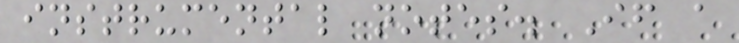instrumental notes. If a
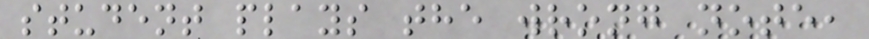student plays the wrong note,
